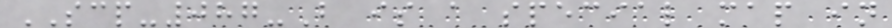SCP-087-B is a special map in
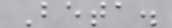Beta.
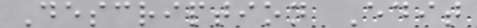Description Edit
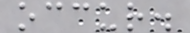occur.
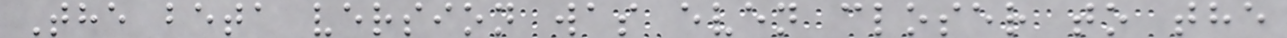The beta version was even closer to the
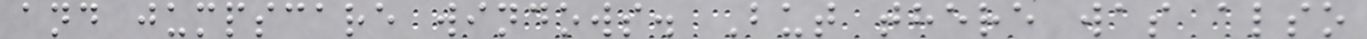and jumpscare windows. But there was also
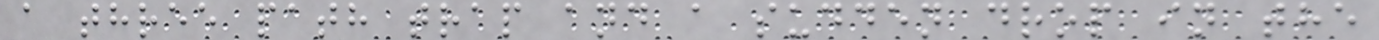a three path trap and a sudden drop in the
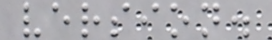version.
